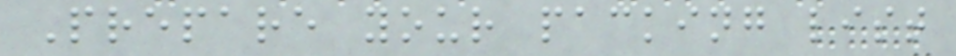Prepare your packing list
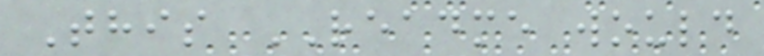This README would
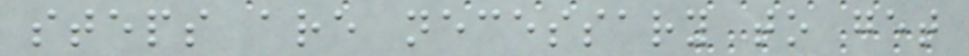steps are necessary to get
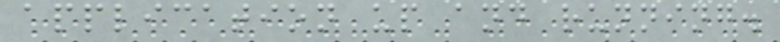application up and running.
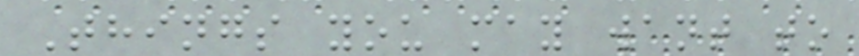Things you may want to
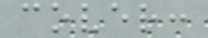cover:
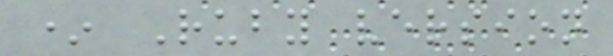* Ruby version
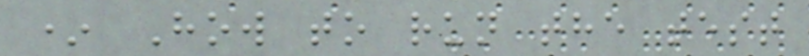* How to run the test
